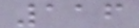116
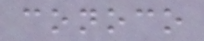conoco
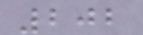202
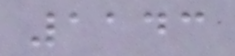1143
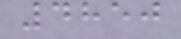4850
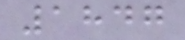1847
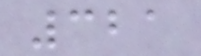321
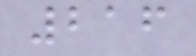216
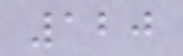120
